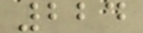224
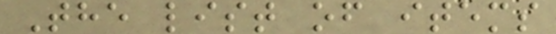The list of items
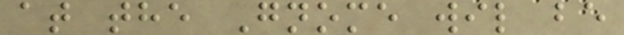at the Gnome wil be
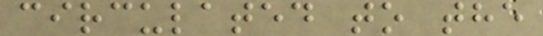circulated to the
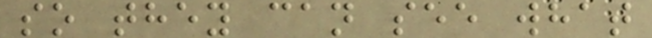so they can see what
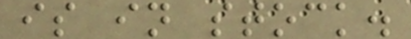is in stock.
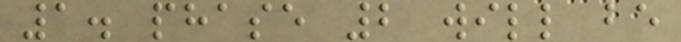1. phase 2 will be
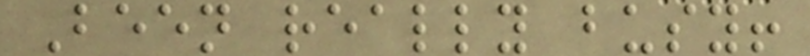Been really busy!
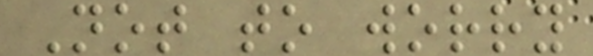Not to worry
